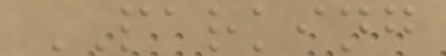PARKING
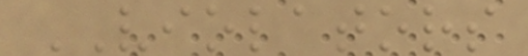VIOLATORS
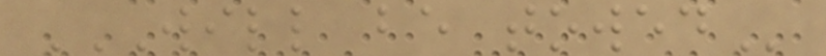WILL BE TOWED
